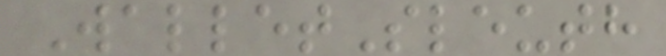WalletSleuth
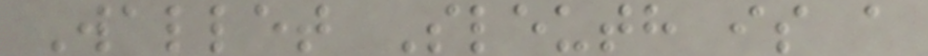Wallet Sleuth is a
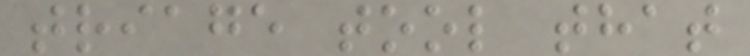triage tool that
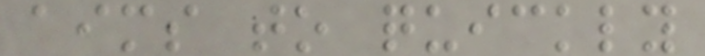aims to quickly
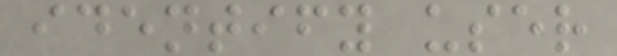identify user
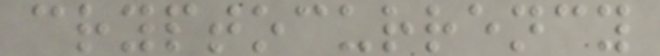cryptocurrency
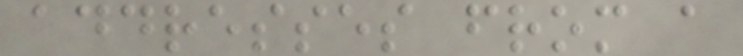addresses from a
